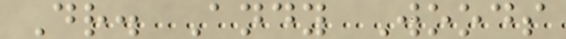Dr. Andy Woods
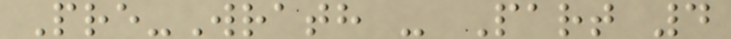Pre-Wrath - Part 4
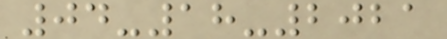04-18-2021
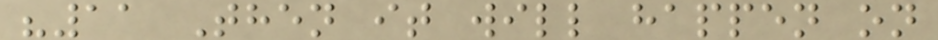"11 Then it will happen on
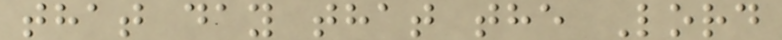that day that the Lord
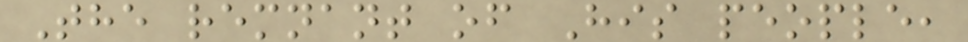The remnant of His people,
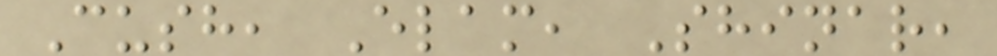Cush, Elam, Shinar,
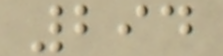294
